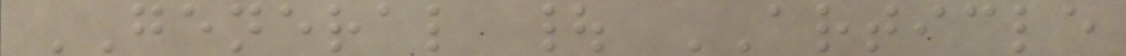GENERAL | ARTICLE
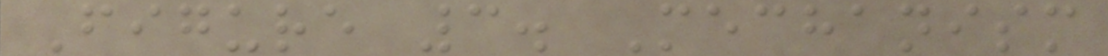Figure 3. Mechanism
